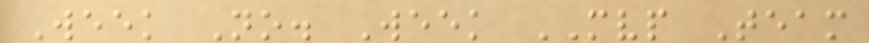Week No. Week MVP Team
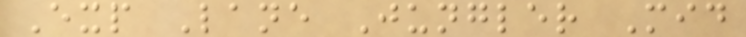Exp Lane Jungler Mid
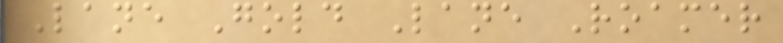Lane Gold Lane Roamer
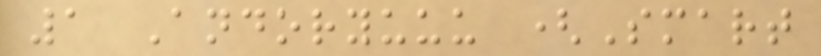1 Andoryuuu (Smart
